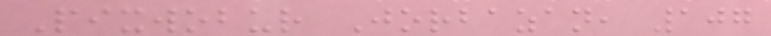Pixwobur Jorbazan, 107
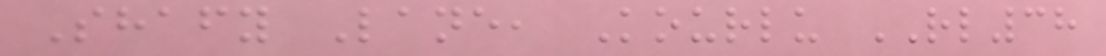Shafy Lane, Kourlu RL38
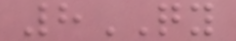8QY
